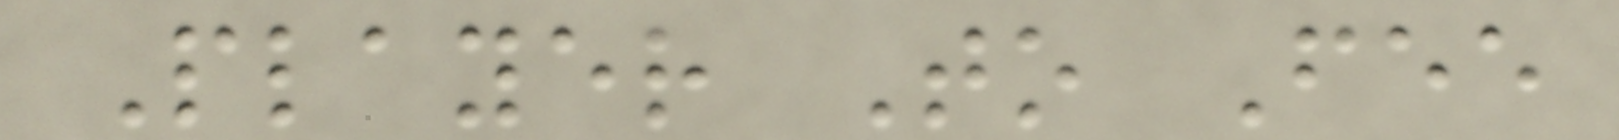Player To Fee
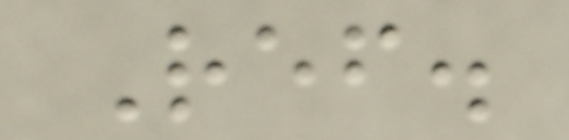Ref.
